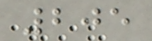205
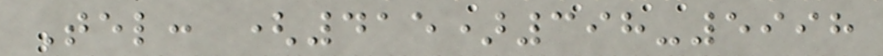Tel: (415)398-5998
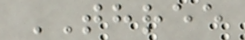THREE
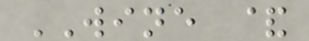WINE &
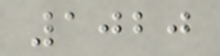1020
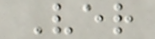Ver
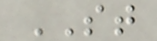ST
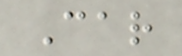Car
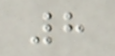8
